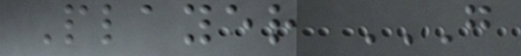Player G
